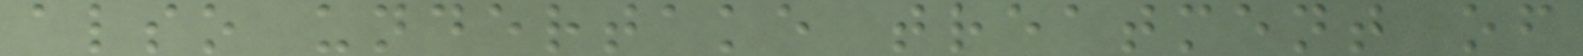also undertake treatment of
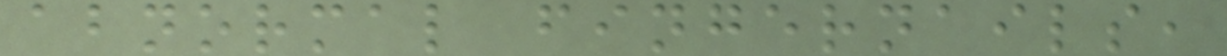abnormal fingernails,
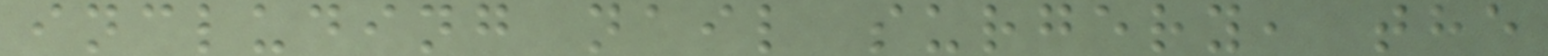including nail surgery, the
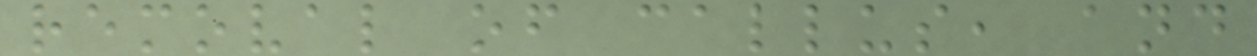removal of callus, and
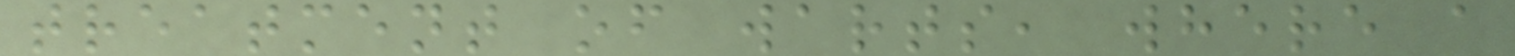treatment of warts, where a
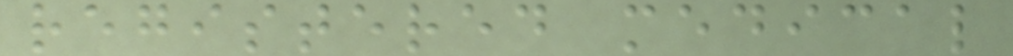registered medical
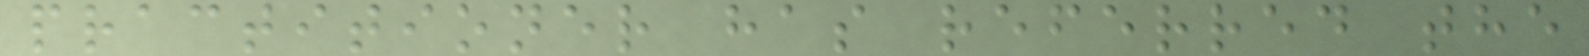practitioner has referred the
